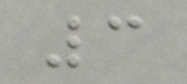3
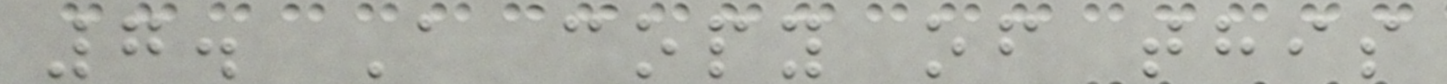7. A copy of this
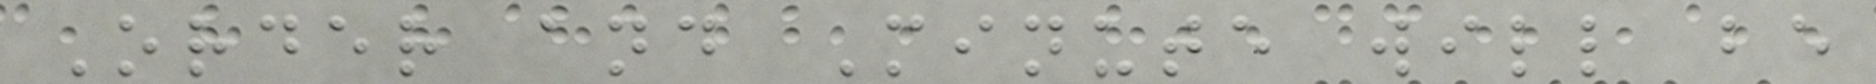Order and Minute will be
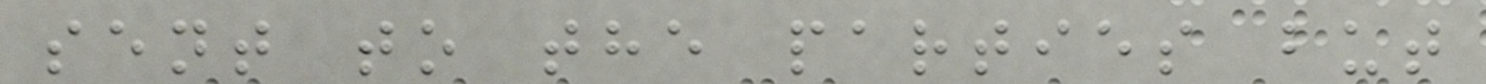sent to the parties but
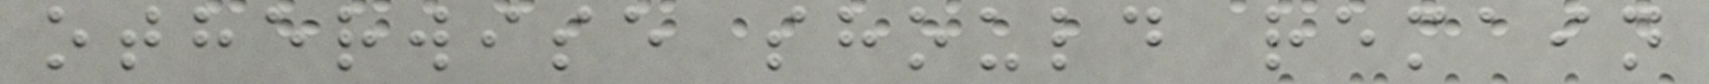otherwise should remain
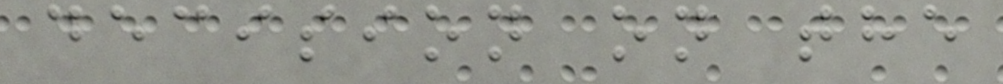decision on the
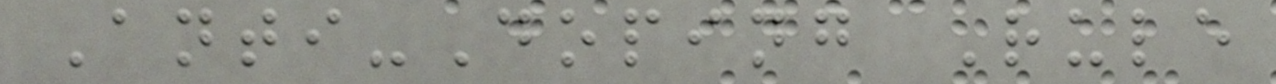Anti-Doping Rule
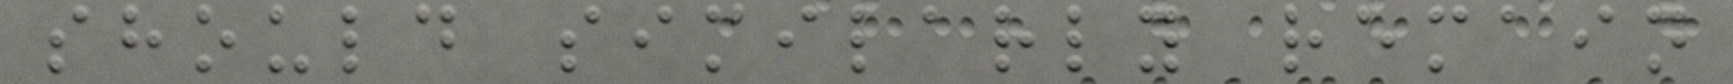should similarly remain
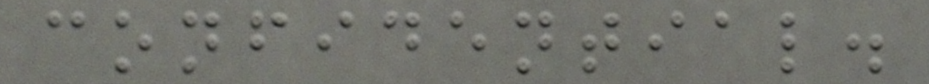confidential.
